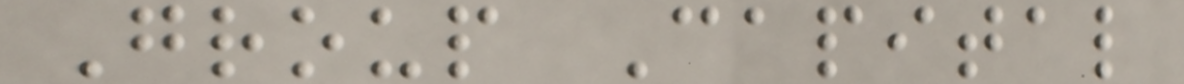Group Capital
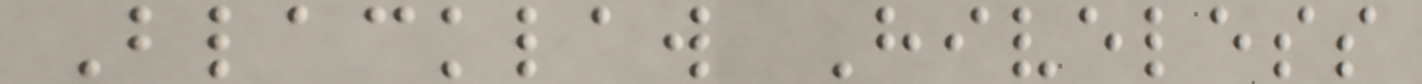Blacklaw Hiveless
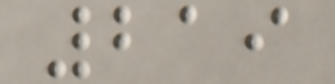219
